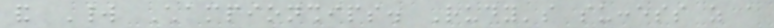and World Championships. Rudy's success as a
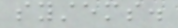systems.
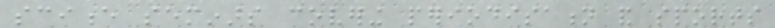science seminars covering periodisation and sports
